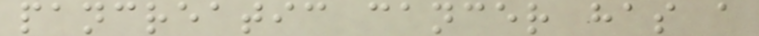pancreatic cancer has a
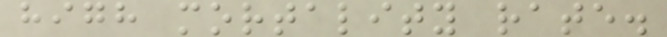high mortality rate.
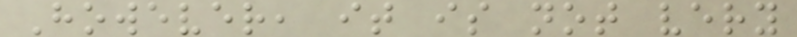However, it is not very
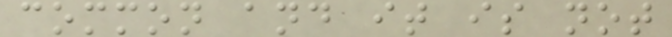common and it is not
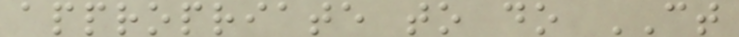appropriate to do CT
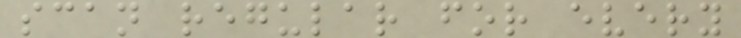scan regular for every
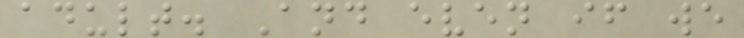adult. And even if we
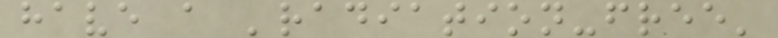have a 'radiation-free'
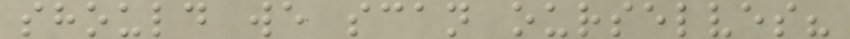should we scan ourselves?
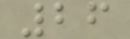26
